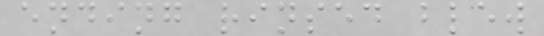ending rinsed blew
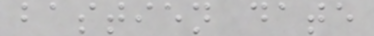bastien date
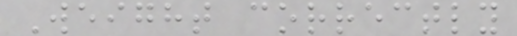Weight correctly
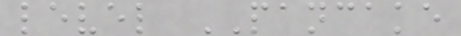level PANCAKE
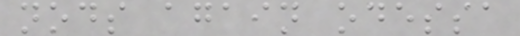nods again odessa
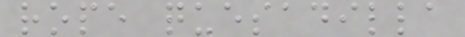rope quesadilla
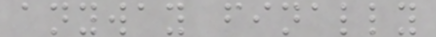anyway finally
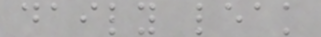daily leak
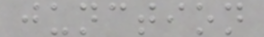junction
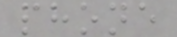phone
